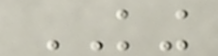KING
